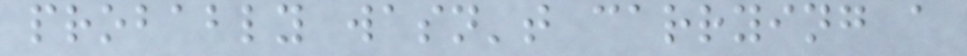probably wasn't carrying a
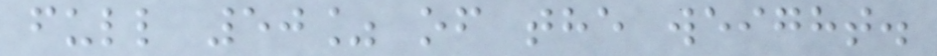full 50% of the weight.
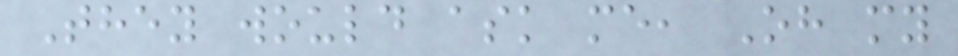They would ask me, Oh my
